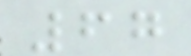67
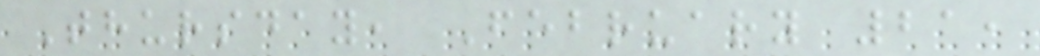Thursday, February 21,
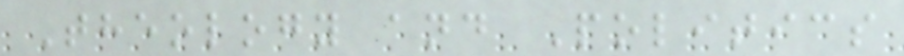Theology and Politics
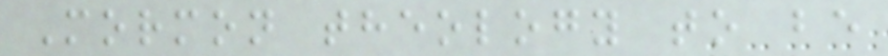Mormon theology to be
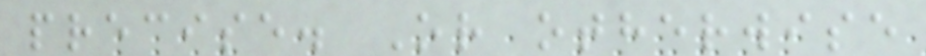precise. Or otherwise
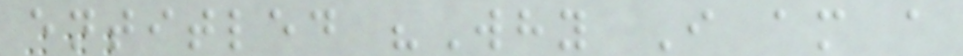entitled "Why I am a
